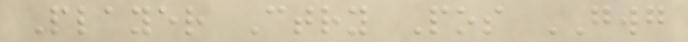Player Ctry Pos GWG
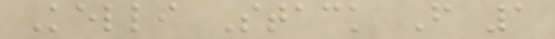Kelli Stack F 1
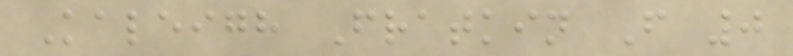Kaleigh Fratkin F 0
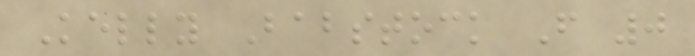Kelly Babstock F 0
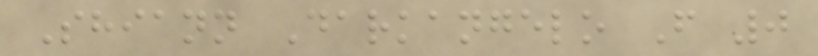Shiann Darkangelo F 0
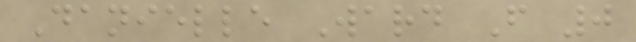Danielle Ward F 0
